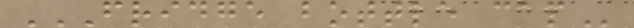FRIDGE BOTTLE CAP
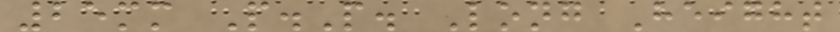25mm P.P. Long Height
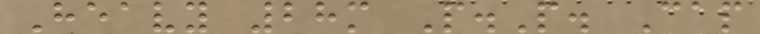Heavy 28m P.P. Cap
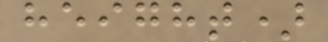height)
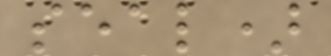seal)
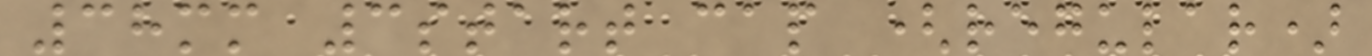38mm 3start cap (regular)
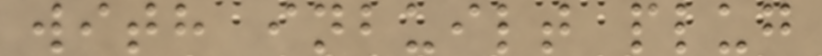with inbuilt plug
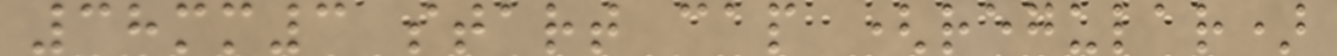38mm3 start cap (regular)
